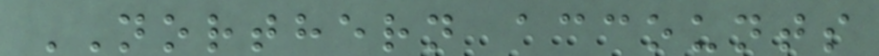NORTHERN accounts
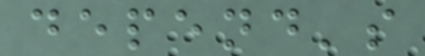depend's
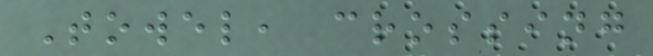Towel, crossing
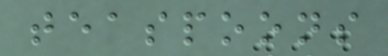teaspoons
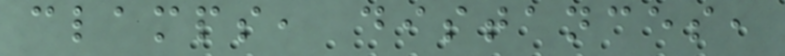clamps, distances,
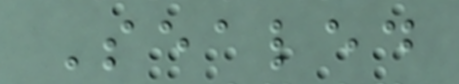Sealed
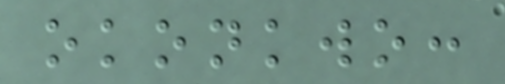okonkwo:
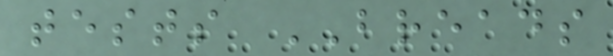tests BREADS
